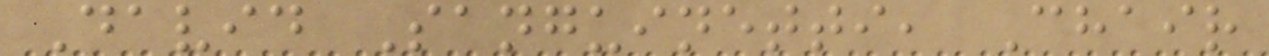David Sanguinetti, Chair
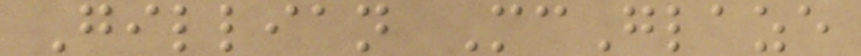Gillian McGlaze
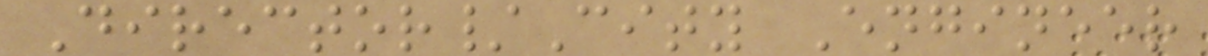Director/City Engineer
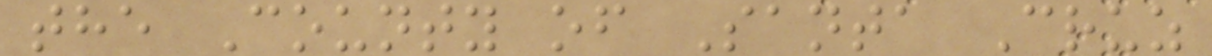the County of Santa Cruz
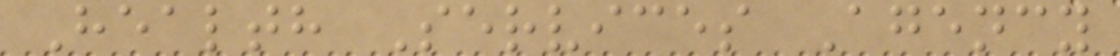Health Services Agency
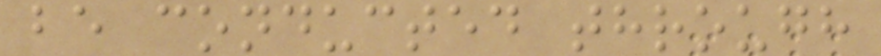be conducted through
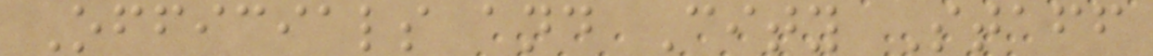Officials and City Staff
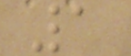1
